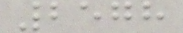2578
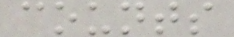counts
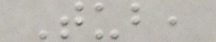Tub,
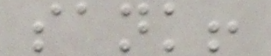sank!
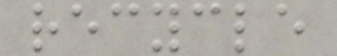recycle
